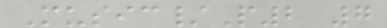Music/P2 7
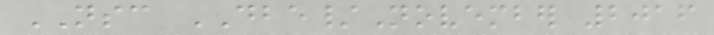NSC DBE/November 2016
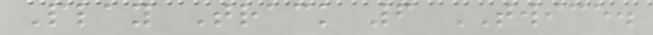Play Track 6 TWICE.
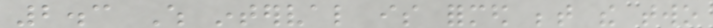2.3 Which interval is formed between the two
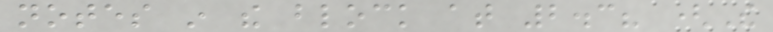notes in the block at 2.3? (The
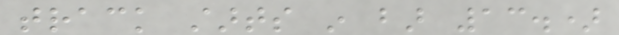track starts in bar 13.)
